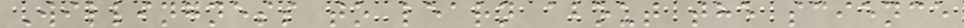Willingness to learn about the science
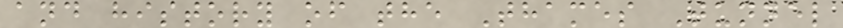and history of the Thames Tunnel
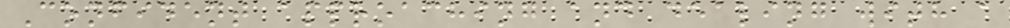Confident approaching and dealing with a
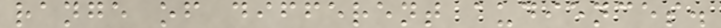range of different audiences.
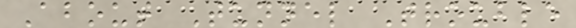About Tunnel Trouble
